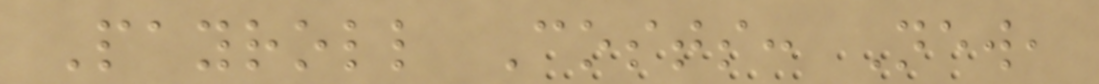Payroll Costs: New,
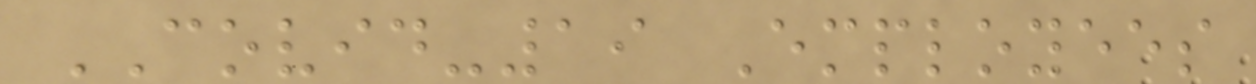COVID-19 Employees
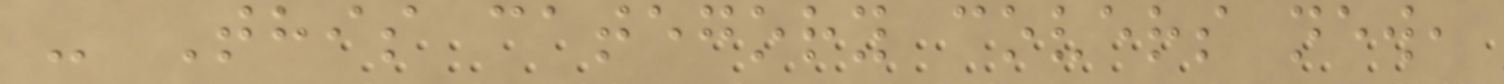- This category covers new,
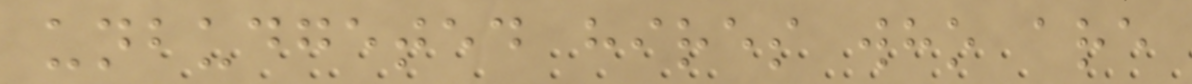unbudgeted hires who are
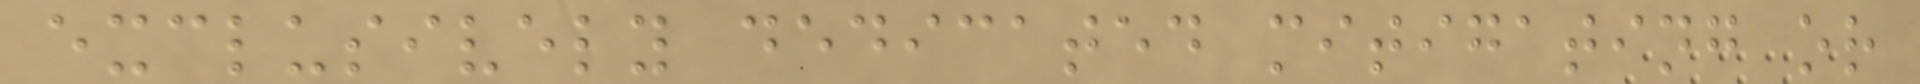exclusively dedicated mitigating or
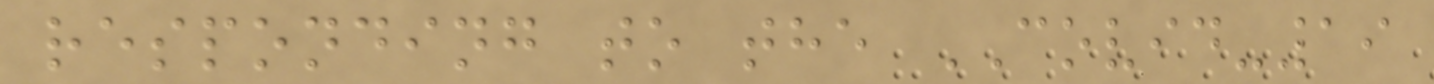responding to the COVID-19
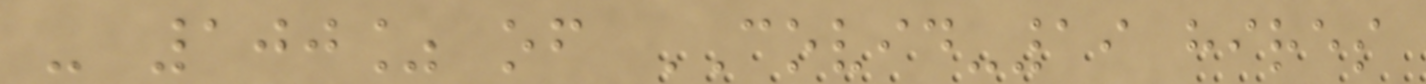- 100% of COVID-19 hires
